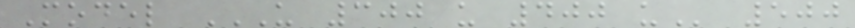Model U 300 U 400 U 500
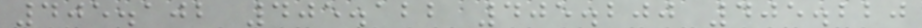405.102 405.122 405.200 405.220
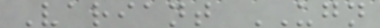Variant UGN
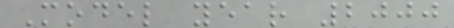Model year 2000
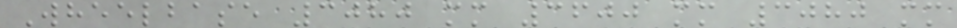Wheelbase 3080 mm 3600 mm 3080 mm
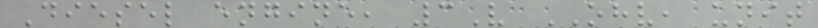Diesel engine, 3V OHV, unit
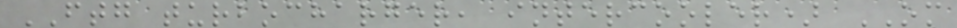FTG turbocharger, intercooler) OM
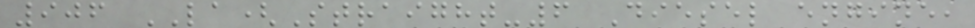906 LA(Straight-6 Diesel engine,
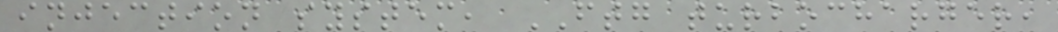injection system, FTG turbocharger,
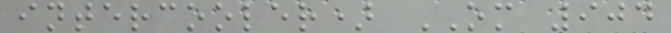intercooler) OM 904
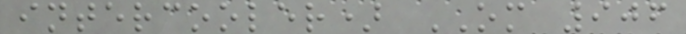intercooler) OM 906
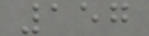157
